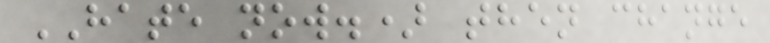HATE now.) then change
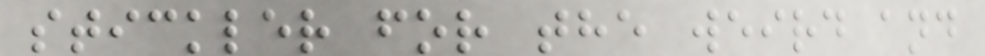stickler for the weird and
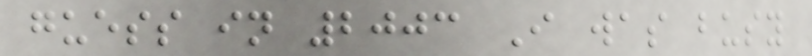guess in 2003 I was busy
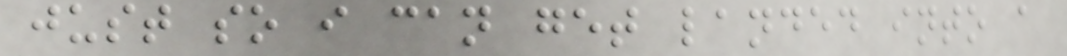just so i can get landed into a
